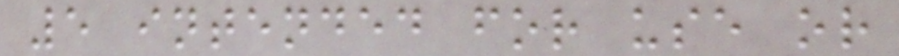5 intended for use or
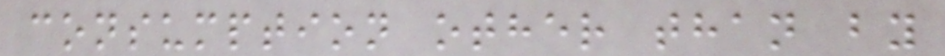consumption other than by
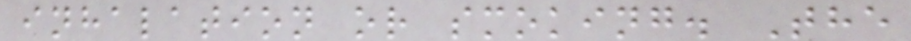inhalation or smoking. The
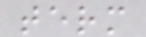term
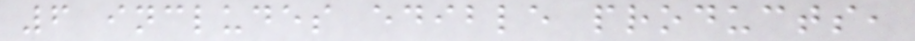6 includes edible products,
